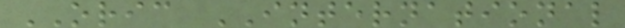ORIC INTERNATIONAL
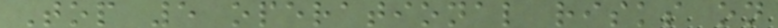Top 5 operational risks on
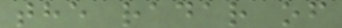the radar of
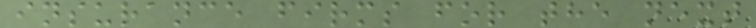insurance firms for the next
